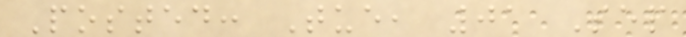Posted: Tue, 01 Sep
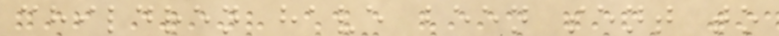children have been sent to
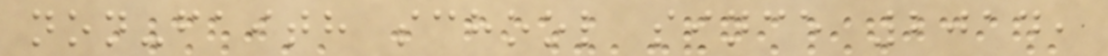non-faith school since 2014,
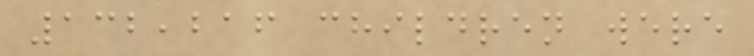132,216 children were
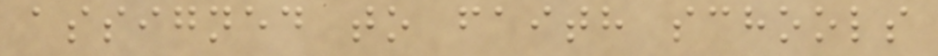assigned to faith schools
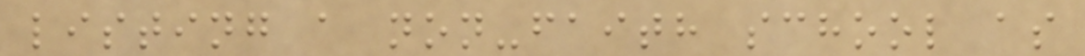listing a non-faith school as
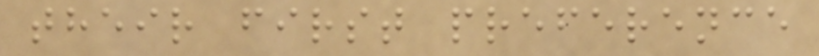their first preference
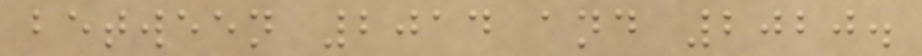between 2014 and 2020.
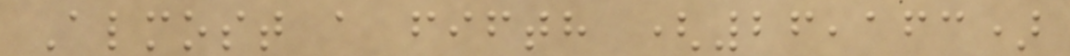Almost a fifth (26,163)
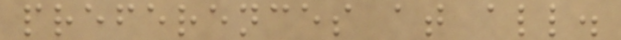preferences at all.
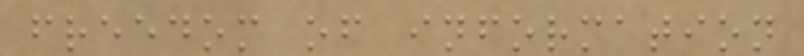freedom of information
